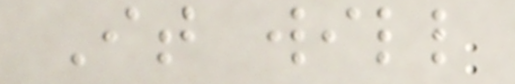It will
